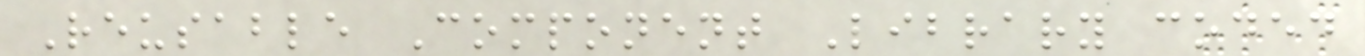Reusable Component Library coded
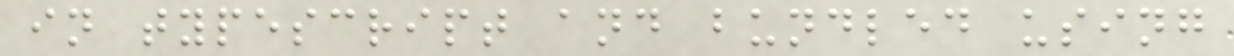in typescript and bundled using
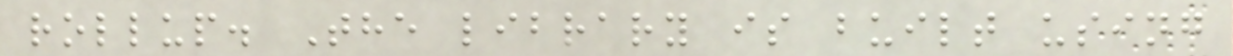rollup. The library is built using
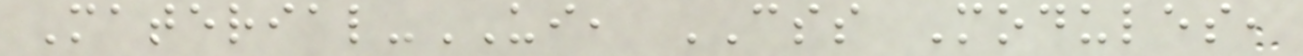Material-UI, CSS Modules,
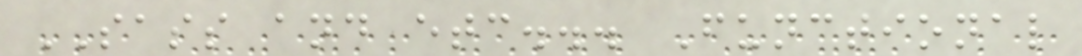SASS and etc... Functional
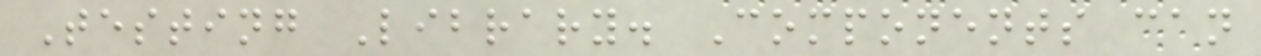Testing Library. Components can
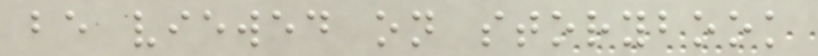be viewed on storybook
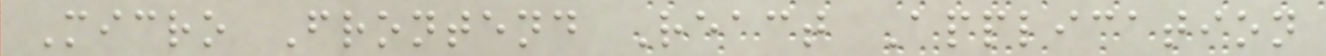Micro Frontend React Application
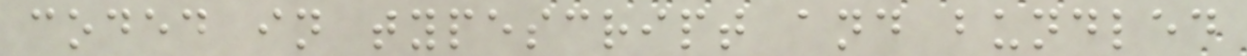coded in typescript and bundled
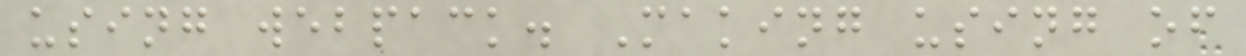using webpack. Making using of
